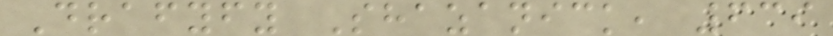Drafyfy Shazanick, 639
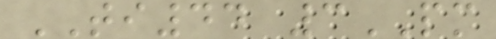TI44 3PM
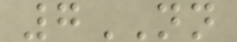7NN
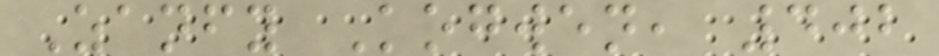Zanfy Kogwen, 402
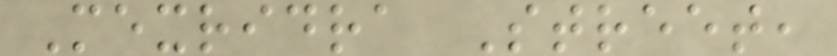Mexridra Street,
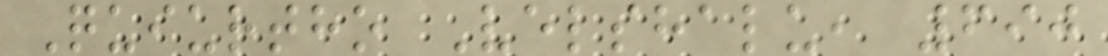Quiurtho Velshalu, 690
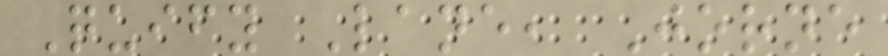Quify Lane, Jorne
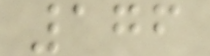176
